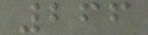266
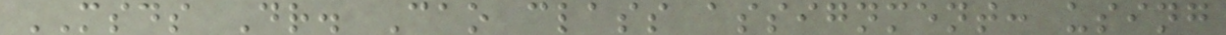MSDS Dr. Cao class assignment: using
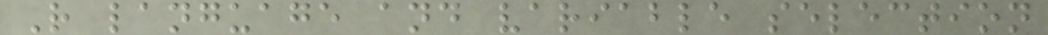R language and variable selection
